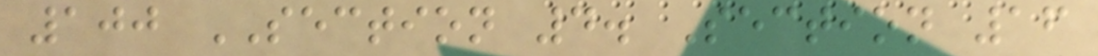100 SECTION 4. Section 16
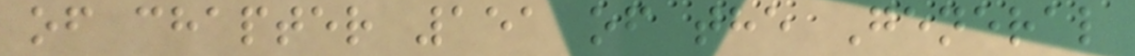of chapter 151 of the General
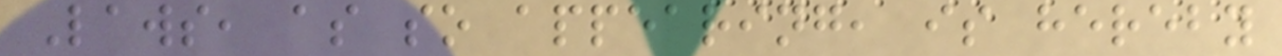Laws, as so appearing, is hereby
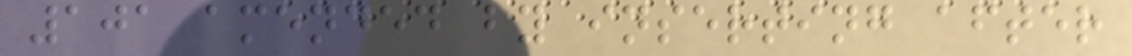101 amended by inserting after
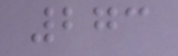273
